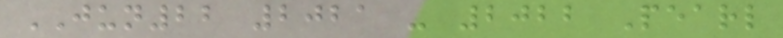JUN22 2021 - 2022 Pearl
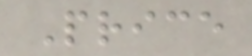Price
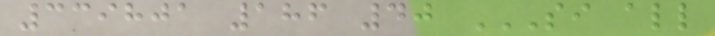339801 186 40 SI ALL
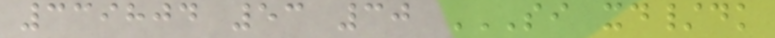339804 53 30 SI XD/DK
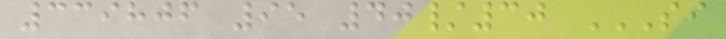339806 95 40/30 SI
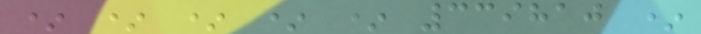* * * * * 339810 *
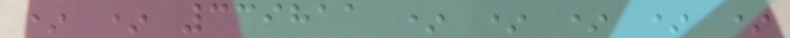* * 339811 * * * * *
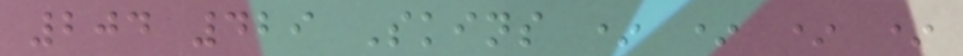204 429 Skins * * * *
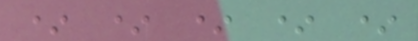* * * * *
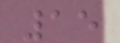15
